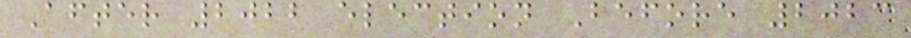After 2022 election Before 2023
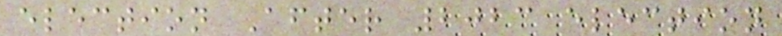election After 2023 election
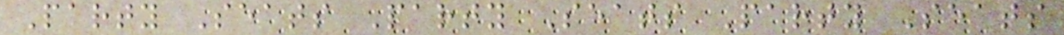Party Seats Party Seats Party Seats
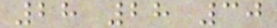28 28 30
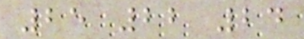25 22 24
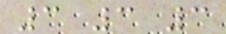3 3 3
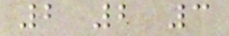2 2 3
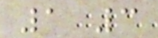1 3
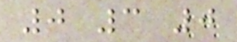0 3 0
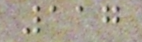117
